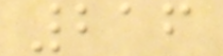216
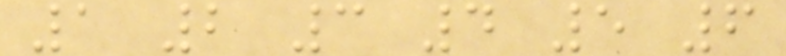1 2 3 4 5 6
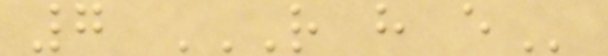7 R H E
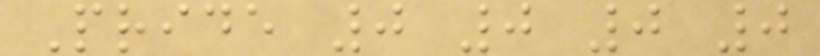Pride 0 0 0 0
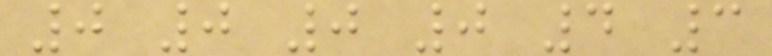0 0 0 0 4 3
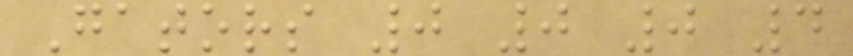Gators 0 0 0 4
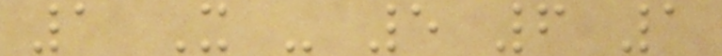1 X - 5 6 1
